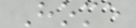Home
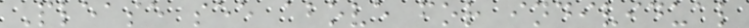Please see above for individual
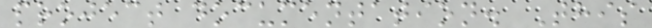project documentation. This
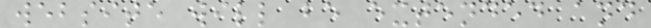website will be extended and
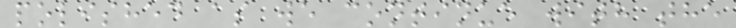polished as we continue with the
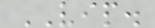VIP.
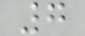7
